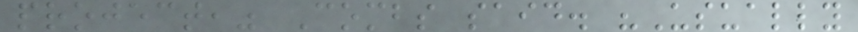project," Combs said. "Usually
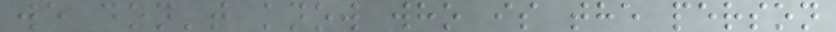we don't know who is the person
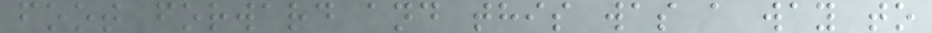foot forward and this was a way to
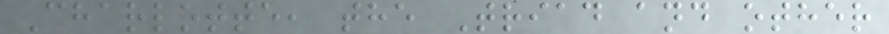Charlotte, the Triad and other
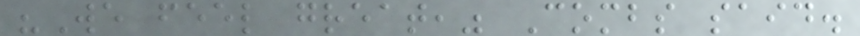"We feel great," Combs said.
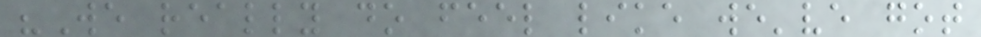"We really do feel like we've got
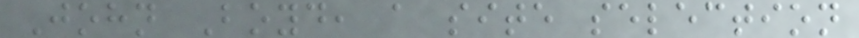John Boyd, a site selection
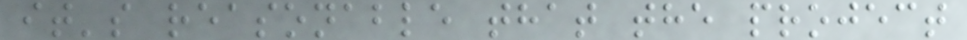it's reasonable that the project
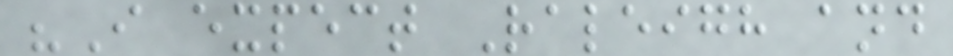"I expect Raleigh and
